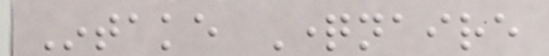Intake Questionnaire
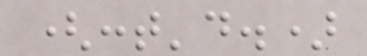(cont'd.)
